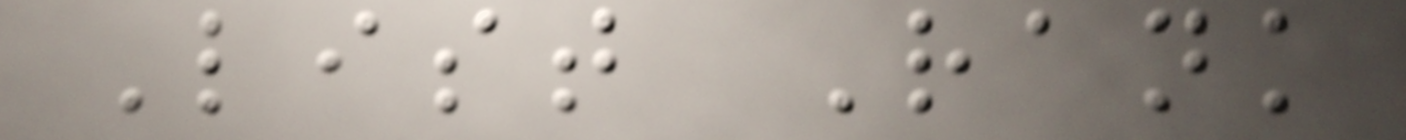List Rank
